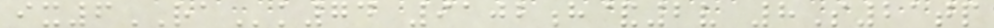ix6RAk74 9102h&2v 8S21tp
